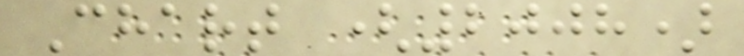Chart (2008)
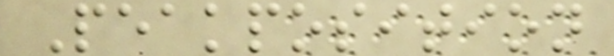Peakposition
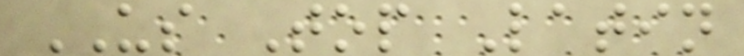US Top Latin
